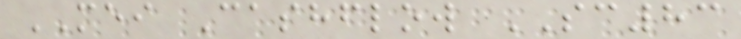MEI Cashflow SC83
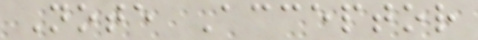Note Acceptor
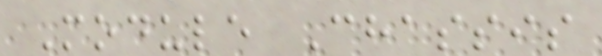Module Chassis
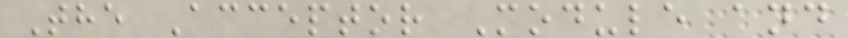The Acceptor Module and
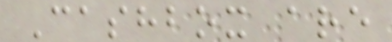Cashbox are
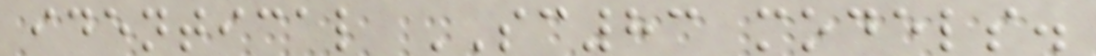identical SC83 models.
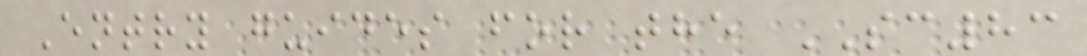Entry guides for the SC83
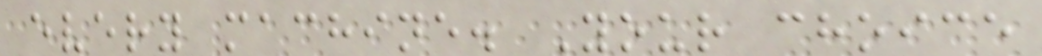every machine. Your choice
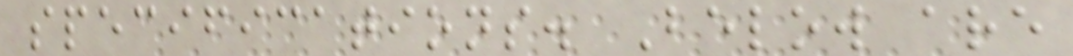specifications. Below are
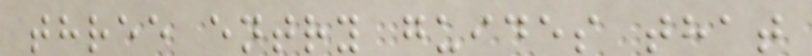three entry guides that
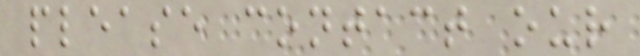please contact our
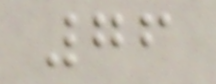76
